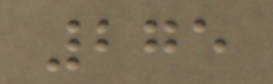275
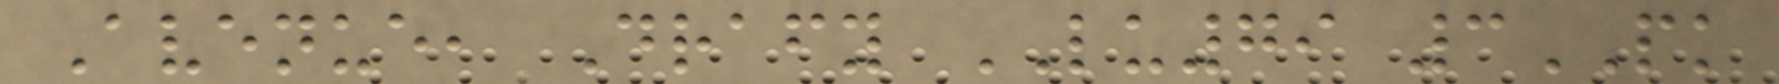Avenue, Drafy LU79 3PK
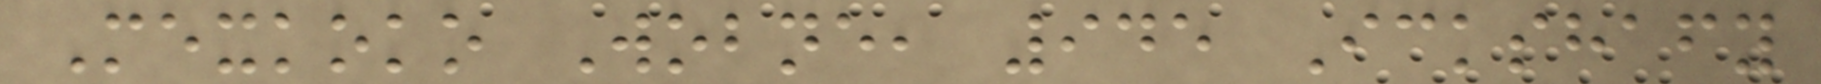Mexkoko Wobne, 945 Ickshafy
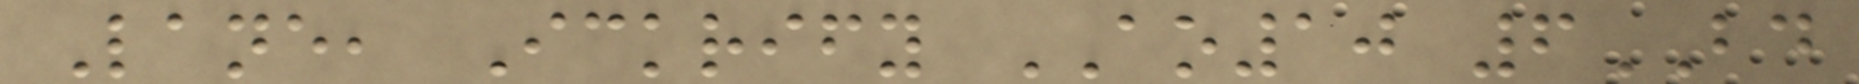Lane, Ickrify AO10 6BD
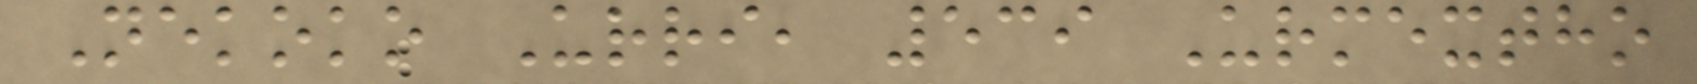Nekoko Urri, 539 Urmextho
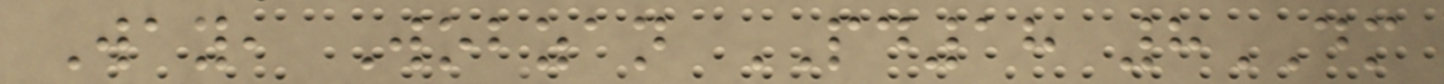Way, Wobzan PD18 8DM
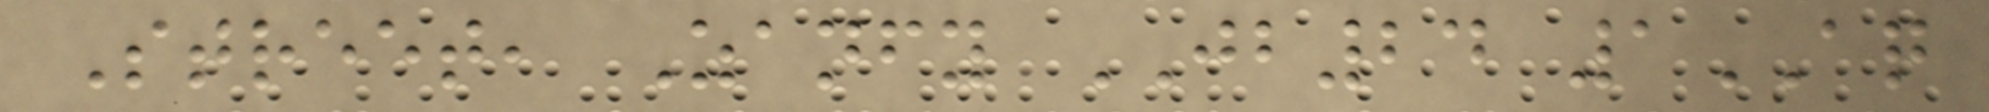Street, Zanfy JB24 1AQ
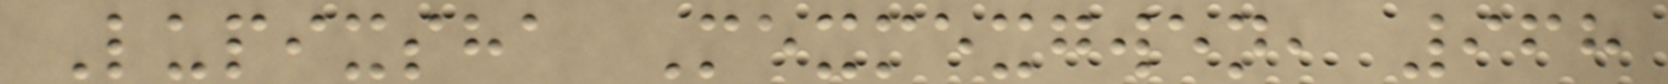Lupixsha Mexmexgwen, 968
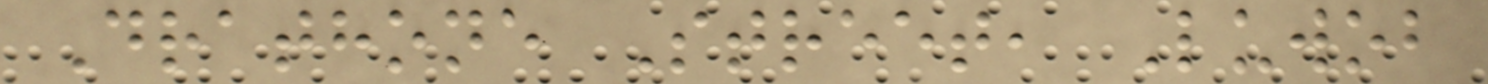Drathone Street, Luwob
